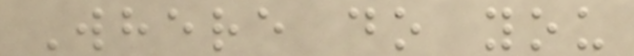Where do you
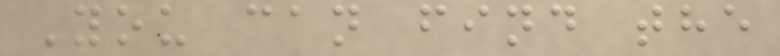You can find the
